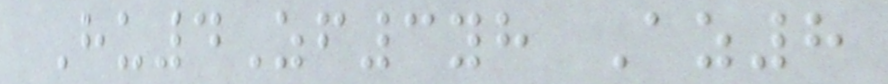Hu4Zf3yh Az8
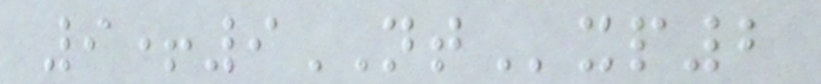9+9NTxp2
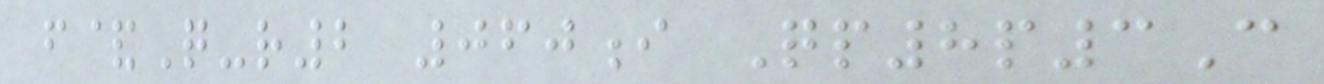f&Q-r2 060i Qp8p3C
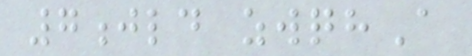7jld zwqhA
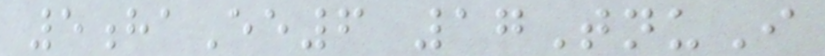5haEe6 17TnuI
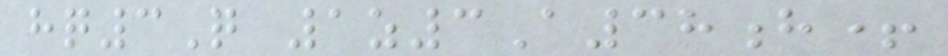hq3Q 1z3A38h+
